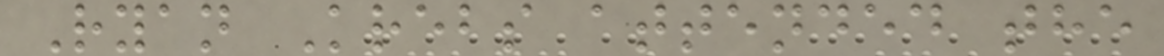Ryan Krebs attended the
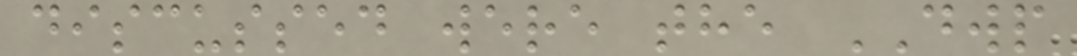discussed were the DWP
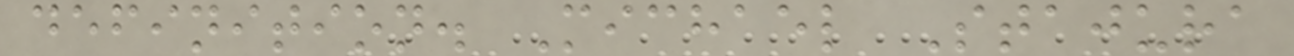definition. Michael Stajura
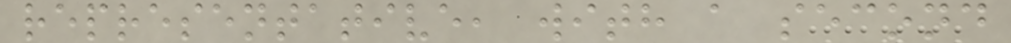representative, with a second
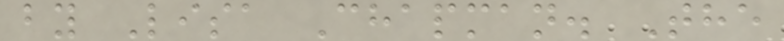by Lisa Chapman. The
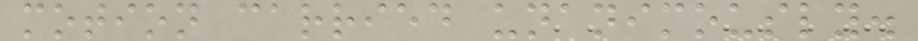motion carried unanimously.
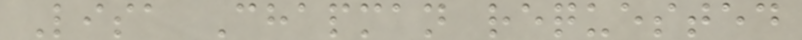Lisa Chapman requested
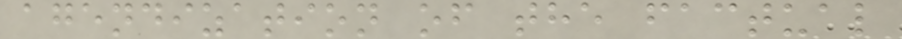agendization of the factual
